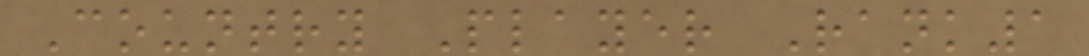Country Player Rank1
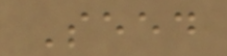Seed
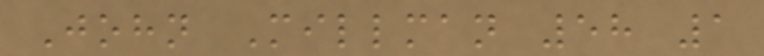John Millman 58 1
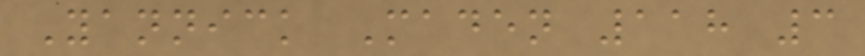Yannick Maden 118 3
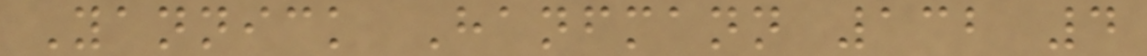Yannick Hanfmann 132 4
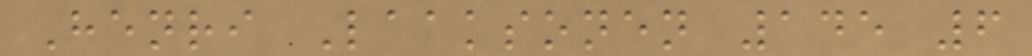Henri Laaksonen 145 6
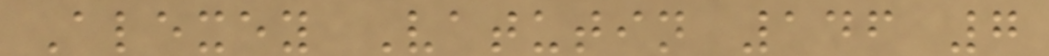Alexey Vatutin 146 7
